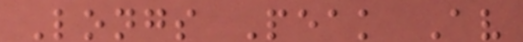Longs Peak Av
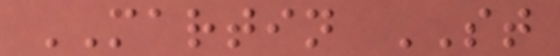MARTIN ST
